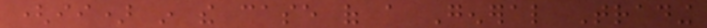(ii) in the case of a General Trading
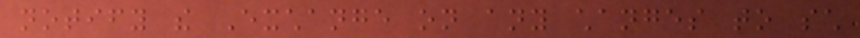notify the Exchange on any changes to such
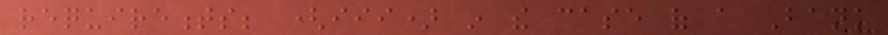requirements; (iii) in the case of a Bank
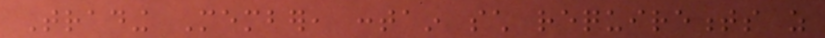Trading Member, contain such requirements as
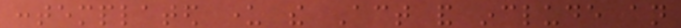contemplated under the Act and include an
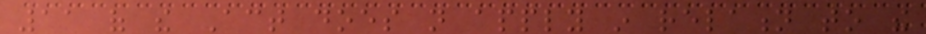11 of the Act does not apply in relation to the
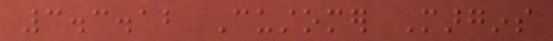3.3.12 Customer Margins
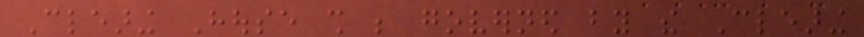Clearing House shall be governed by the Clearing
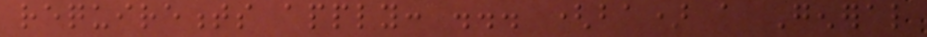requirements apply: ... (ba) a General
